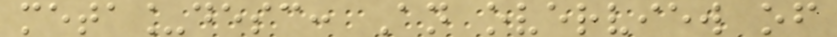meta_desc: An overview of
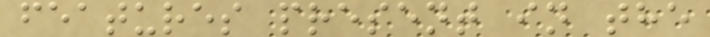features present in the
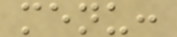menu:
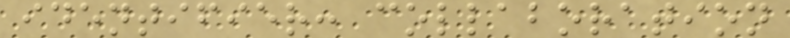identifier: collaboration
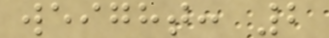weight: 2
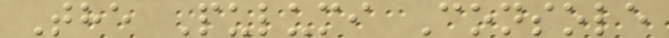The Pulumi Console
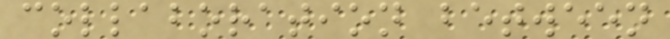collaboration between
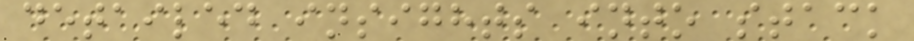detailed insights into stack
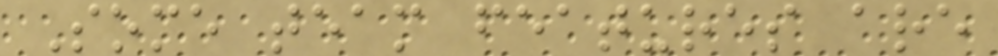Some team features are
